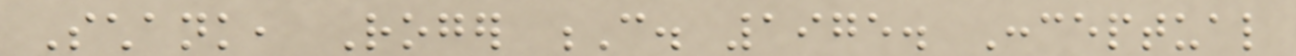Schank, Roger C. 1975. Conceptual
